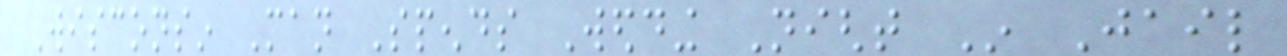Wisconsin Man Spends Wedding Night In Jail
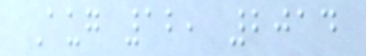Aug 12, 2014
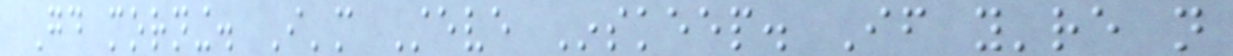Good morning. I'm Steve Inskeep. If you're not
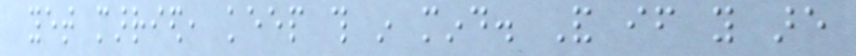yet married, keep this in mind. And if you are
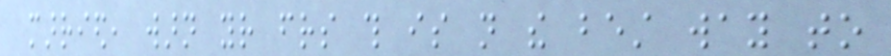married, warn your friends this is not the best way to
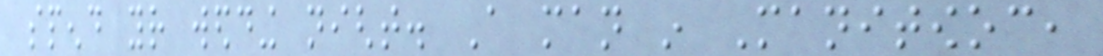spend your wedding night. A man in Manitowoc,
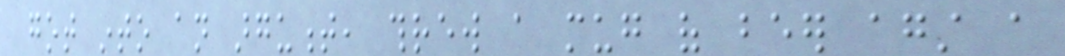got into an argument, threw a mug of beer against a
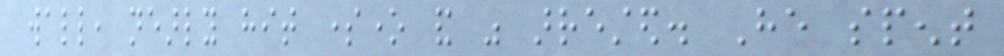wall, nearly hit someone and was arrested. He spent
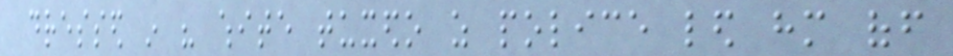dressed in his white tuxedo as police led him off
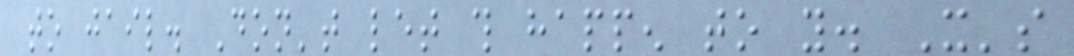to jail. Don't let this happen to you. It's
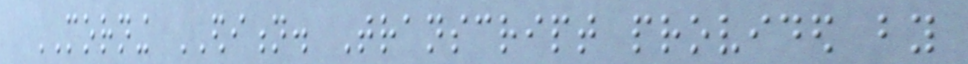MORNING EDITION. Transcript provided by
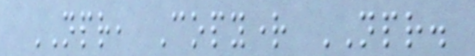NPR, Copyright NPR.
